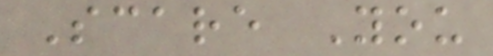Scare You
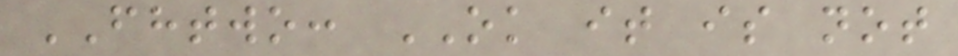FHTWO: OK it is not
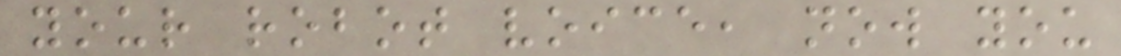your robot voice, now you
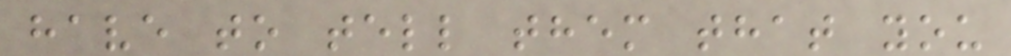have to tell them that you
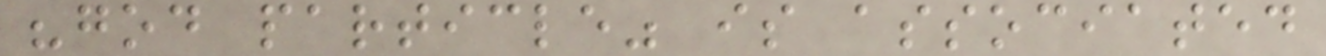"god particle" is associated
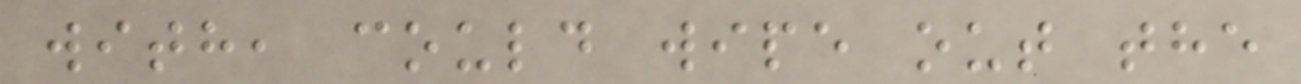with, could wipe out the
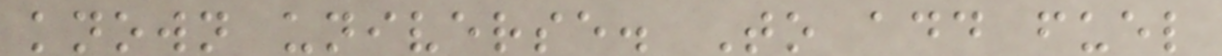known universe. To add fuel
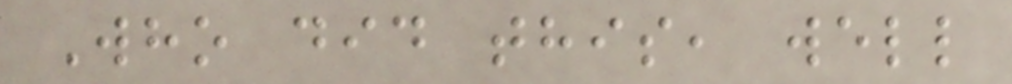Who did this, well
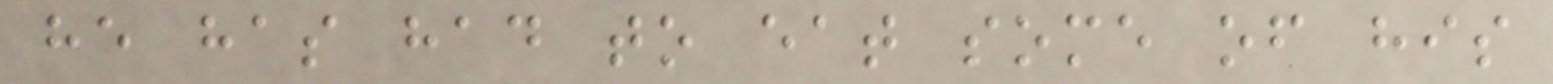he has had to eat some of his
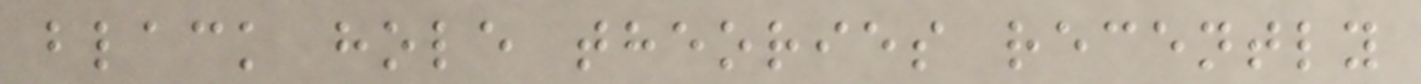black hole theories recently
